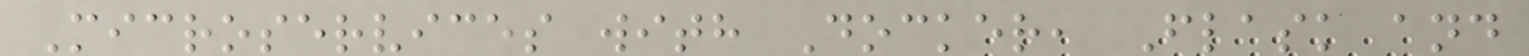Microservices with Docker, Flask and
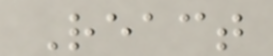React
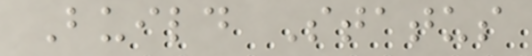Build Status
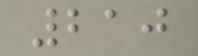210
